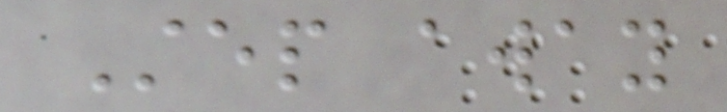Step away
